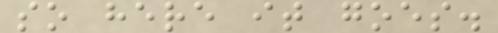so here it goes.
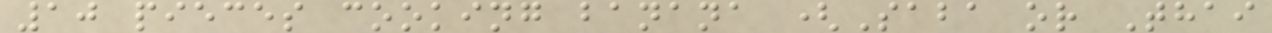10 pieces cooking banana (Saba or Thai
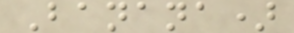Banana)
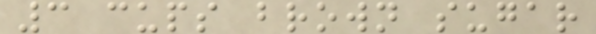3 cups brown sugar
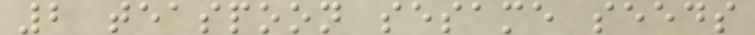2 teaspoon sesame seeds
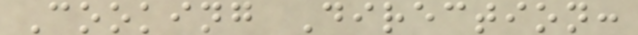Cooking Direction:
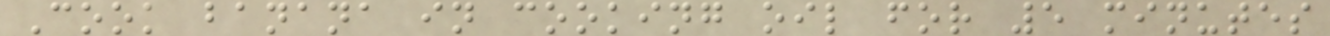Cook banana in cooking oil for 5 minutes
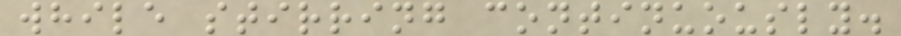while stirring continuously.
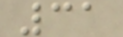31
